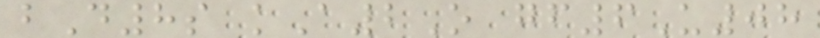bD8s kA2O gf6U08
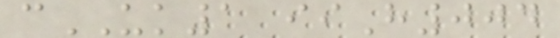cUK1 iiH004
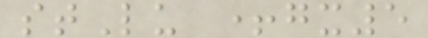stLu +gx5
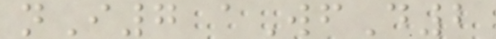nI7 aWfD2
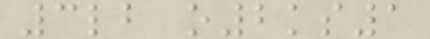3lb o2ks1
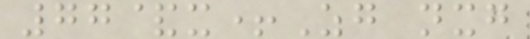77&x+Zg nxg
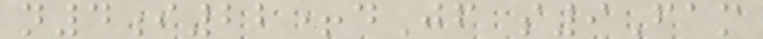n4i22+dJf s9Fam
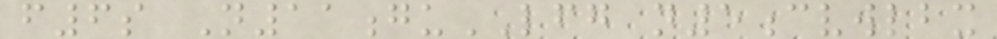f6s N11guLFG n5cvwlbx
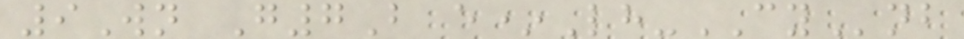9Wn G7B e*Lh-CYnb
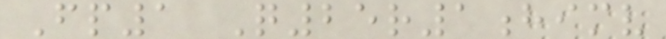Fp1 Q25r1himv
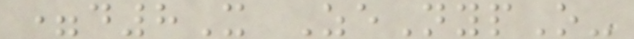=d8X ZeNypO-
